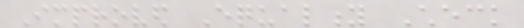Improved Equality Check
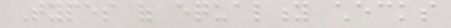Types of equality checks
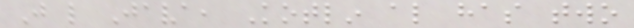Just like Java, Kotlin also has two
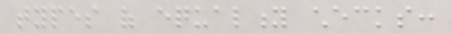types of equality checks:
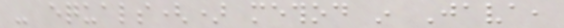- equals() method in Java,
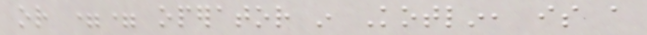or == operator in Kotlin, is a
